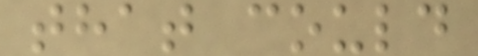that could
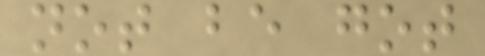not be got
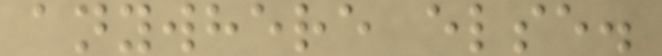anywhere else.
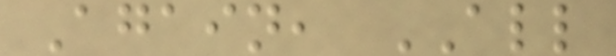Again, ALL
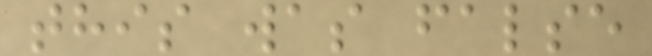this was false
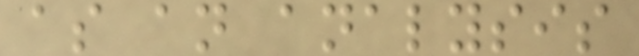as an analysis
